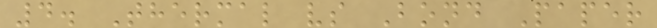4. Thermal vs Bond Paper
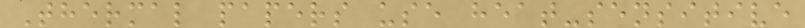Thermal papers use heat-sensitive
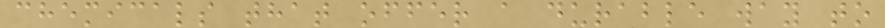chemicals that offer a durable way to
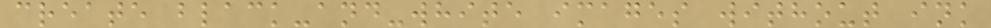create black-and-white images without ink
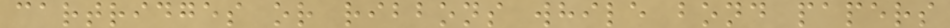cartridges or ribbons while bond papers
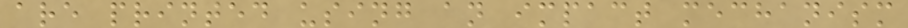are printed using an impact mechanism
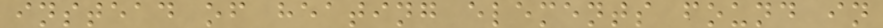instead of heating elements found in
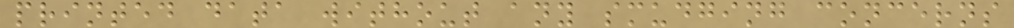printed data without any smudging concerns
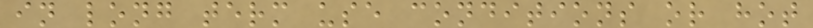in long term use conditions or hot
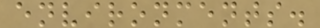environments.
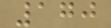170
